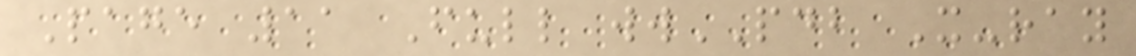Page 11 Full wwPDB X-ray
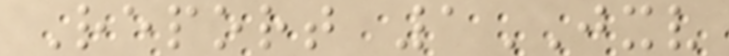Report 1JXV
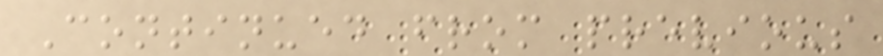Continued from previous
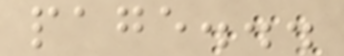page...
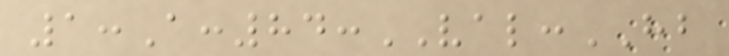1:A:84:VAL:HB
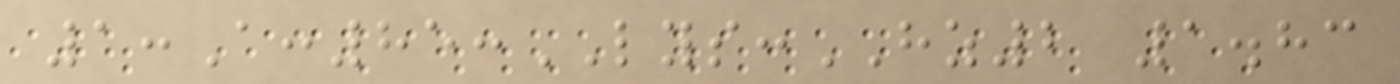1:A:85:LYS:HZ2 1.83
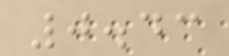0.43
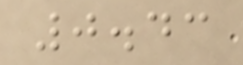0.43
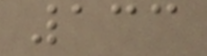133
